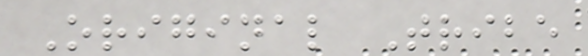Original Tribe
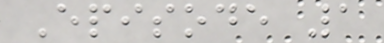Episode 1
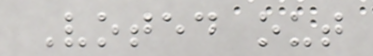Voted out
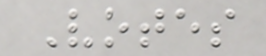Votes
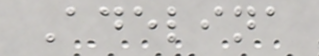Adelina
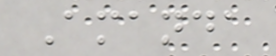Amanda
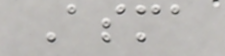Asma
